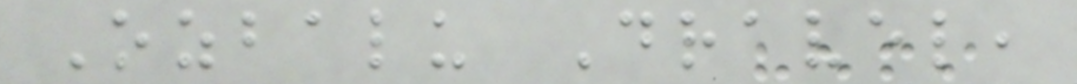Ozbalu Dravel,
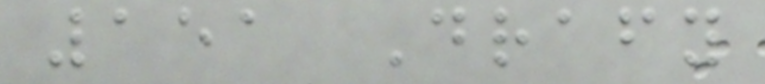151 Drafy
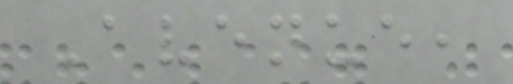Avenue,
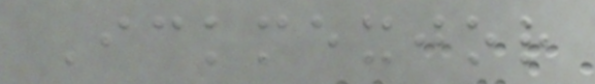Ickmexjor
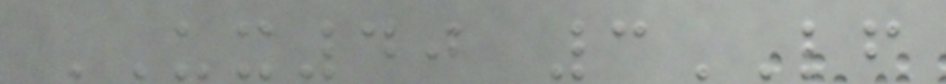UX40 3LF
